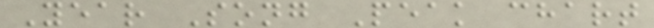Year Song Peak chart
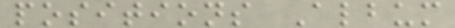positions Album
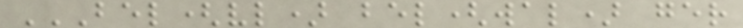BEL(VL) BEL(WAL) GER
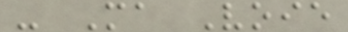- Ma Voie
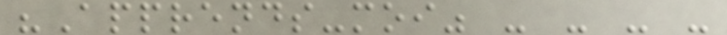"Apprends-moi" - - - -
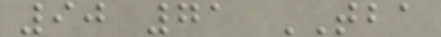90 71 TBA
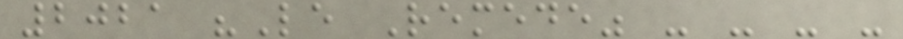2021 "Le Remede" - - - -
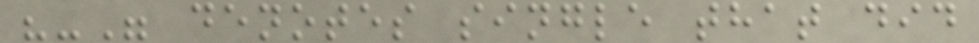"-" denotes single that did
